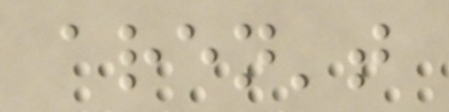aren't
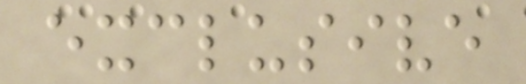exclusive
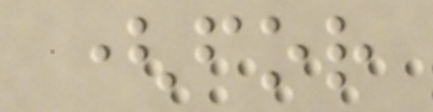(for
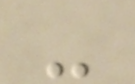-
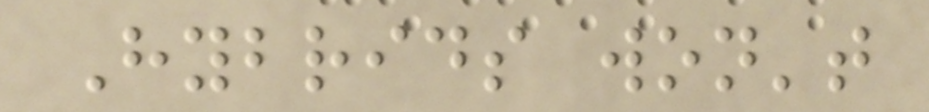Hybrids won't
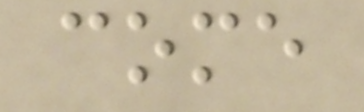come
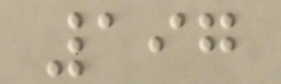197
